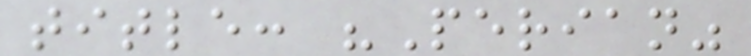title: "Perian"
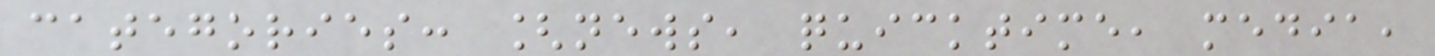categories: [news, quicktime, media,
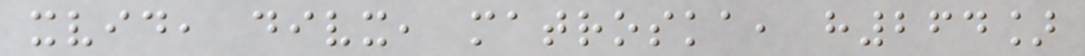xvid, divx, matroska, h264]
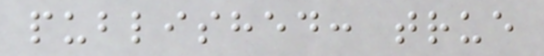published: true
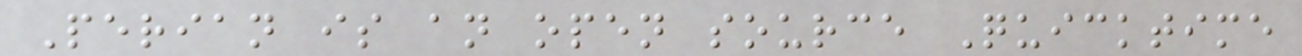Perian is an open source Quicktime
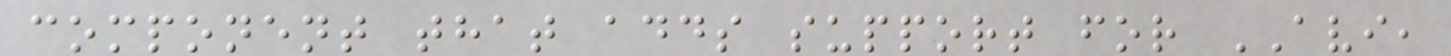component that adds support for AVI,
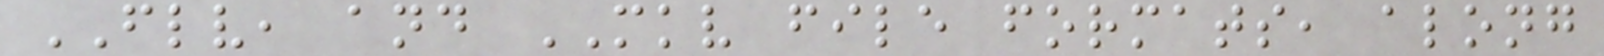FLV, and MKV file formats, along
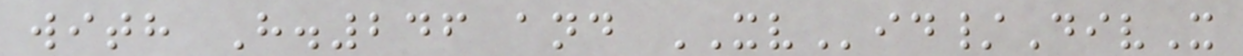with H.246 and XVid/DivX
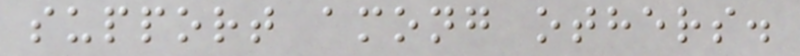support among others.
